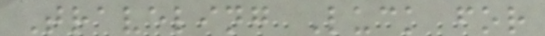Traveling Luck for
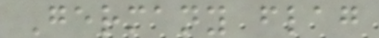Germany flag
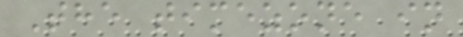The timezone in
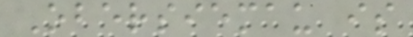Obersiemau is
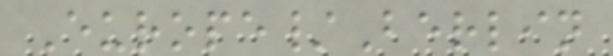Europe/Berlin
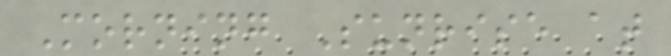Morning Sunrise at
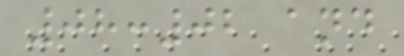08:02 and
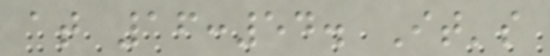at 16:54. It's
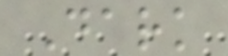Dark
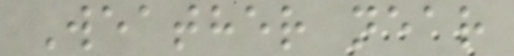Weather near
